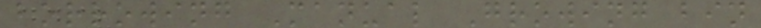borrowing Manual Growing bin
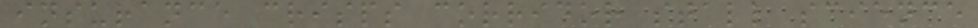insurance crisps corridor stall science
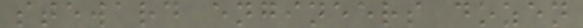steward engineers dozen
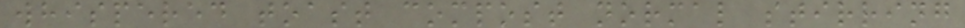whispered toast compost normal stirring
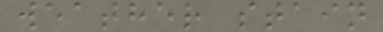weather stain
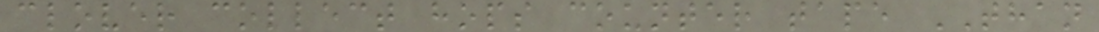clover collect hops counter tape THAN
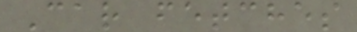Car fetches
